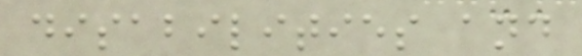disabilities and
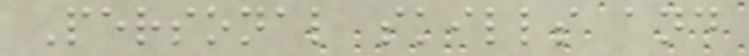Personal skills and
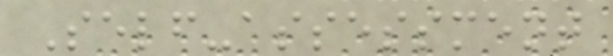Self-assessment
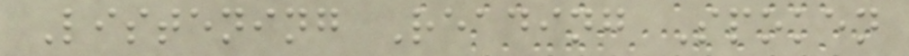Listening Reading Spoken
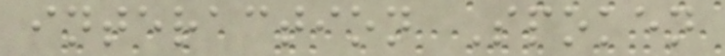interaction Spoken
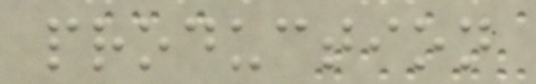production
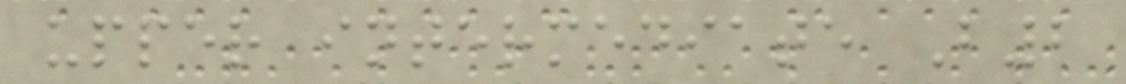upper intermediate B2
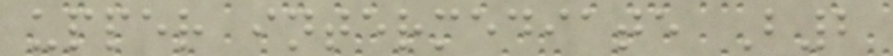upper intermediate B2
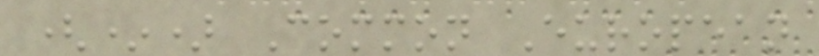(*) Common European
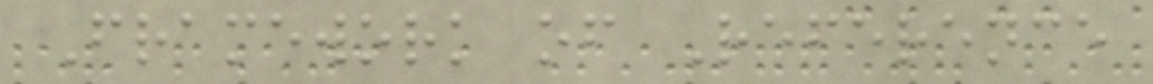Framework of Reference
